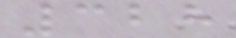328
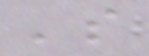's
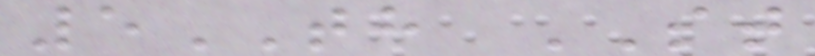5TH ST
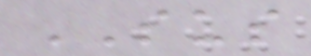SUS
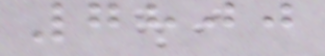7800
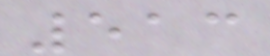513
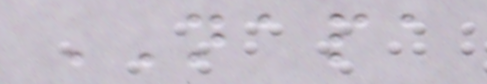NAPA
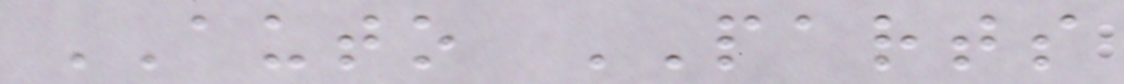AUTO PARTS
